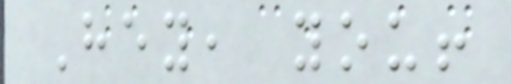Hey, you!
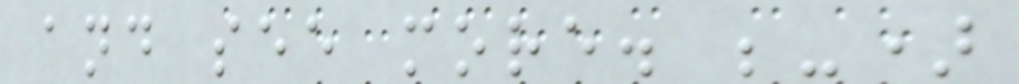and see more. ;-)
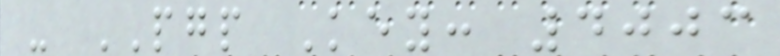- PGP Key: 4003
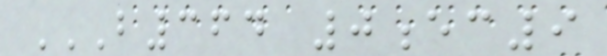B364 0EC9
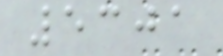5301
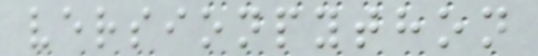versionpython
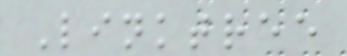Linktree
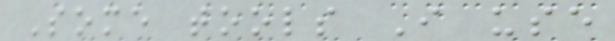Some tools I use
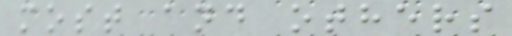most and others
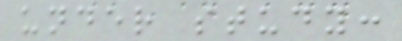under study:
